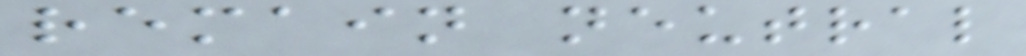remain neutral
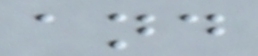and
